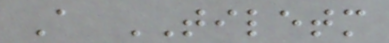A TILETM
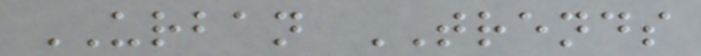URBAN TRENDS
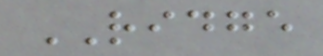RIDGE
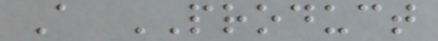A PRODUCT
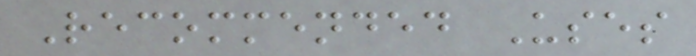Recommended Uses
